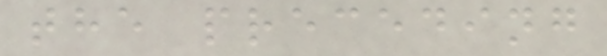the preceding
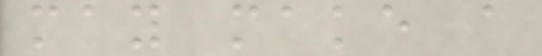may make a
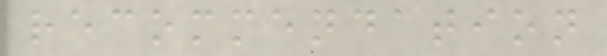recommendation
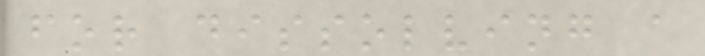for dissolving a
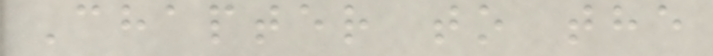Chapter to the
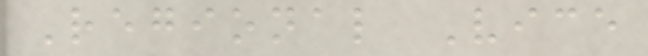Regional Vice
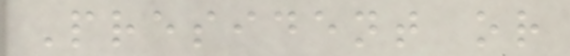President or
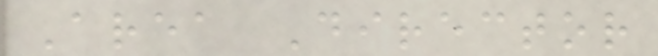Area Director
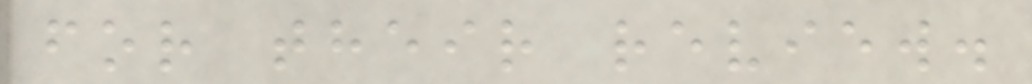for their review.
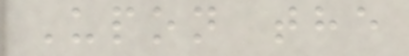Upon the
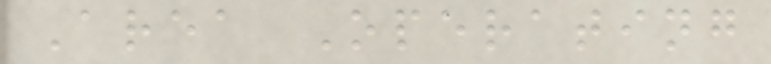Area Operating
